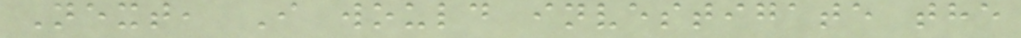Next, I would investigate the
